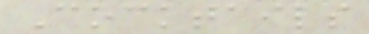Cocktails
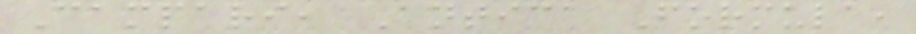Campari, Antica Formula,
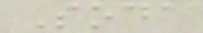Soda
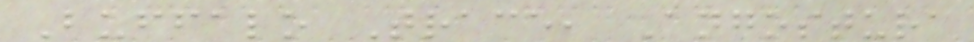Buffalo Trace, Angostura
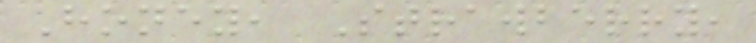Honey, Strawberry,
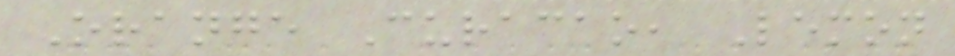Orange Curacao, Lemon
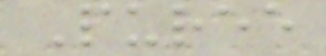Puree
